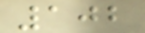102
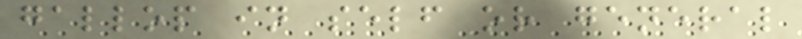gallop in self or general
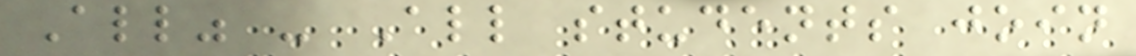All" - All students join
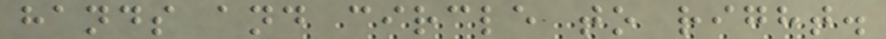hands and circle to right.
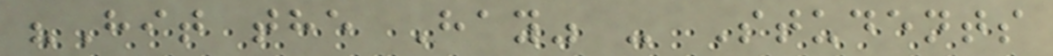"Hit the Hay" - Students
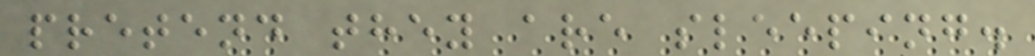pretend they are sleeping.
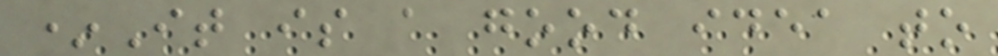*It is a good idea to
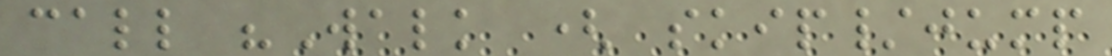call "Walk ( skip/jump
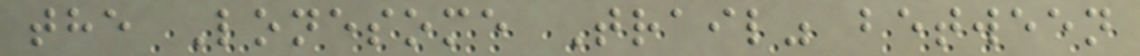the Lonesome Trail" between
